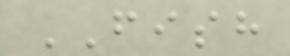FISH
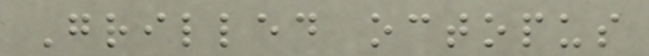Grilled octopus
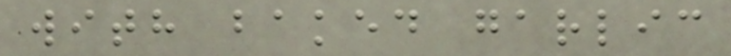with baked garlic
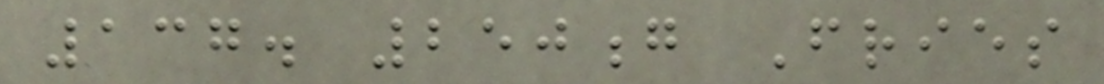137. 250g Fries
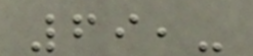69,-
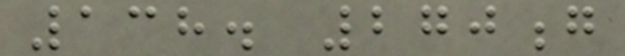138. 270g
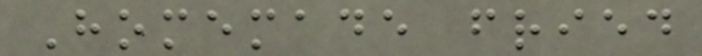Homemade fried
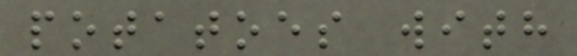potatoes with
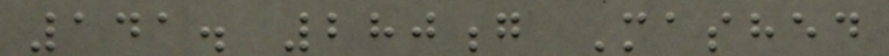141. 280g Mashed
